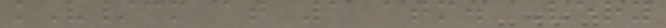kV/cm at 1 atm. Very
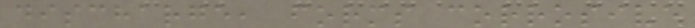discharge, forms corrosive
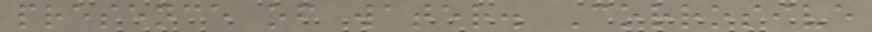presence of water. Corrosive
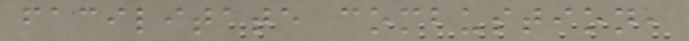facilitate combustion,
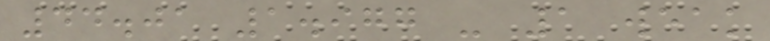44.01 1.977 - 1 weak
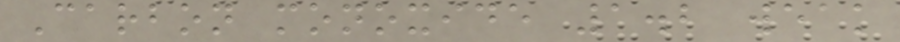Carbon monoxide 1.2 weak
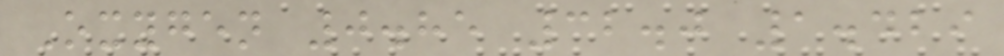Oxygen 0.85 32.0 1.429
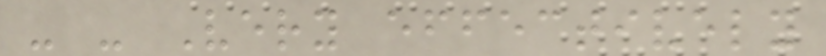- - Very effectively
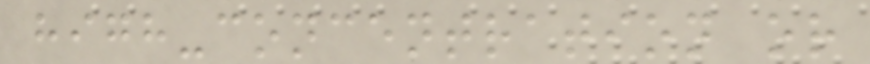high-concentration or
